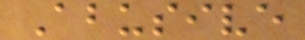Abusive
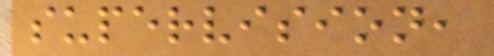supervision,
